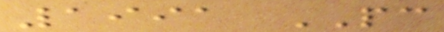1991 PC
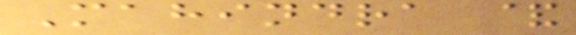Mahindra &
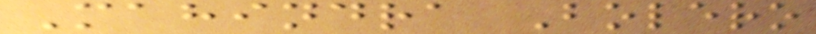Mahindra Bolero
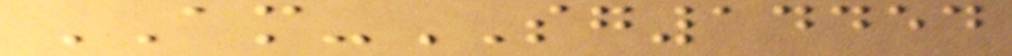AM-SG14454
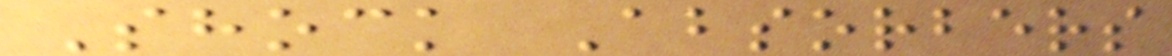Shock Absorbers
